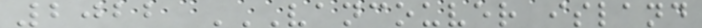2022 VANCOUVER ISLAND
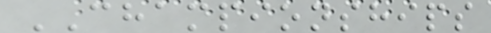CHAMPIONSHIPS
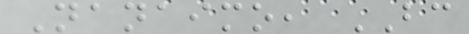Nanaimo, BC
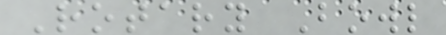Rotary Bowl
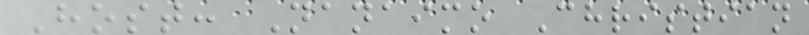Host: Nanaimo Christian
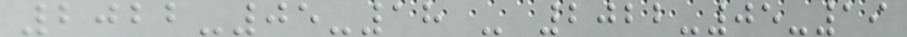2022-05-18 - 2022-05-19
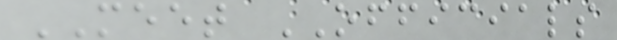MEET OFFICIALS
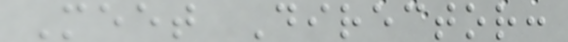Meet Director:
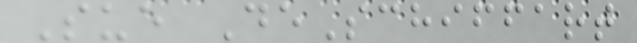Sue DeSchiffart
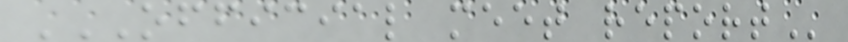OFFICIAL MEET REPORT
